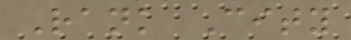Rank City
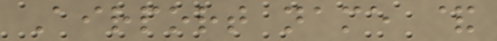Airport name &
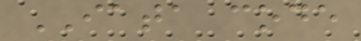IATA code
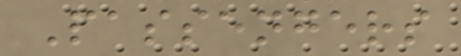Passengers
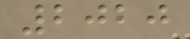2020
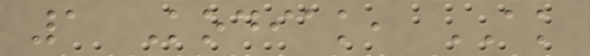1 Kodiak, AK
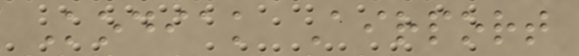Kodiak Airport
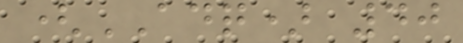(ADQ) 40
